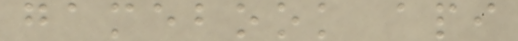gamebook api
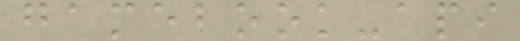gamebook-api
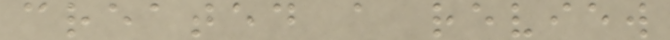created a review
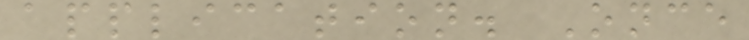application. Once
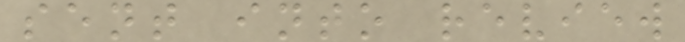sent into review
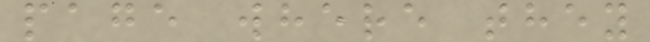page where they
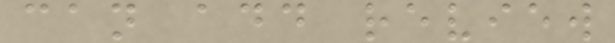can add review
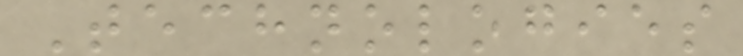Technologies
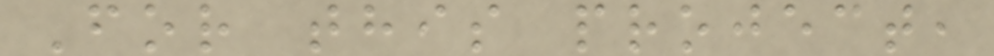For this project,
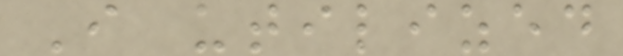I utilized
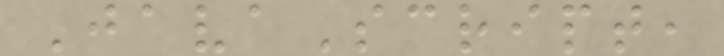JavaScript,
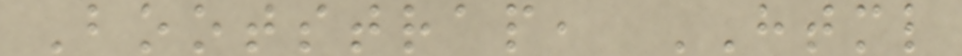Bootstrap, HTML
